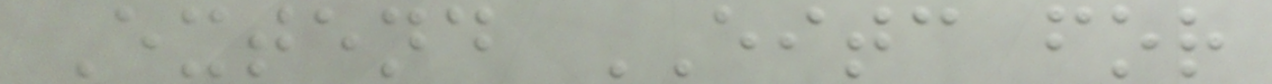Extend EITC for
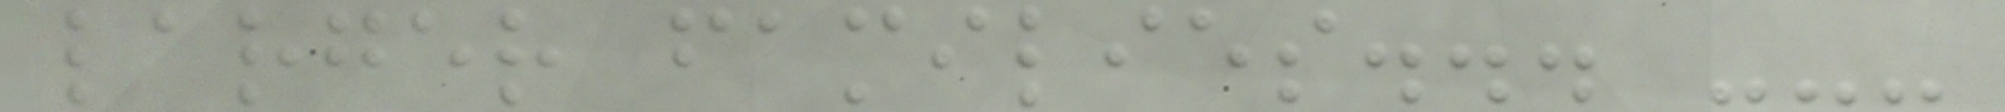larger families... ---
